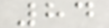84
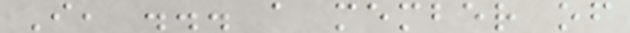I, ... a member of
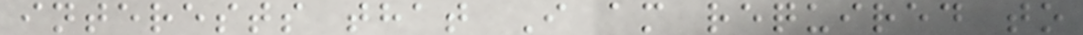interests that I am required to
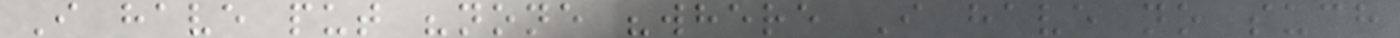I have put "none "where I have no such
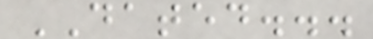DATED...
